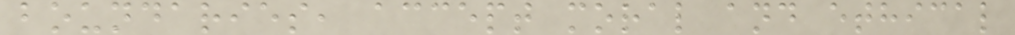boundaries, accept moral and ethical
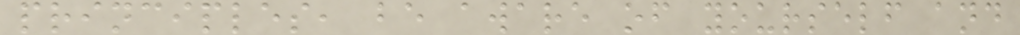principles, be aware of yourself and
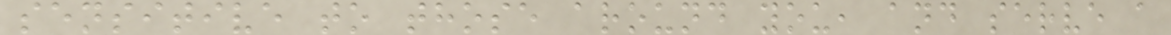sensitive to those around you, and serve a
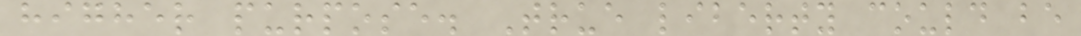higher purpose. True liberty could be
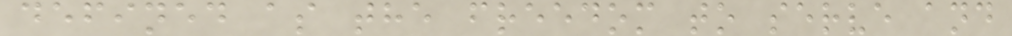defined as the freedom to serve and
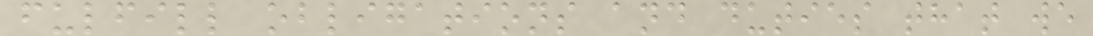fulfill obligations and duties that we
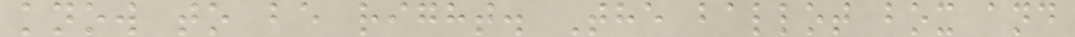know to be right. The ballot box and
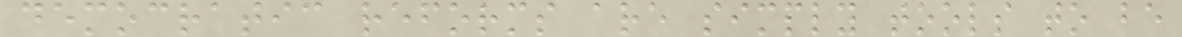democratic reforms are simply tools to be
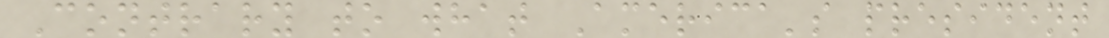Contrary to what America's president
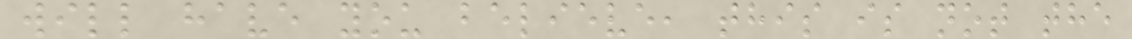will have you believe, this is not the
